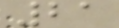21
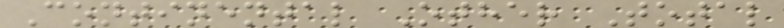Continental Other Total
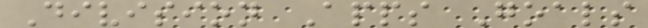Division Apps Goals
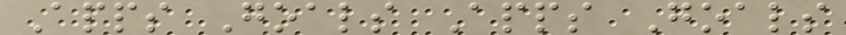Apps Goals Apps Goals
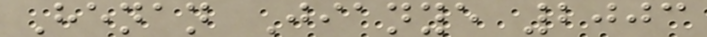Henan Jianye 2003
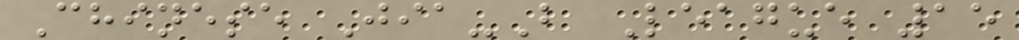Chinese Jia-B League 15
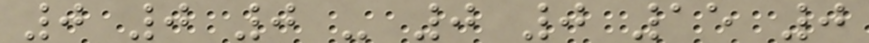0 0 0 - 0 0 15 0
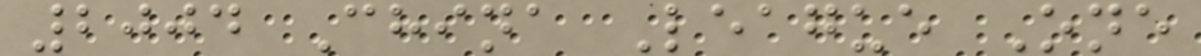2004 China League One
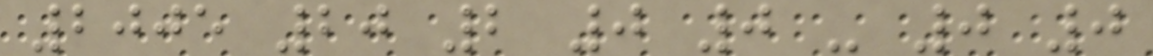2005 20 2 0 0 - 0 0
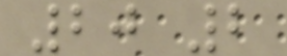20 2
